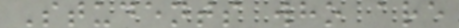Students who are
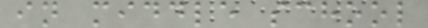in middle school
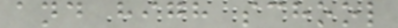and high school
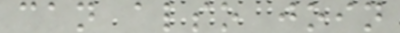can also join
